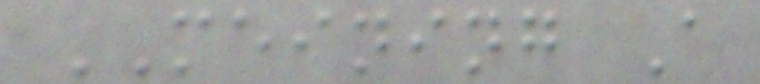MEINING A
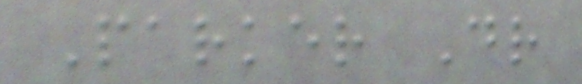Parker Dr
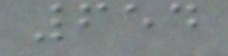654
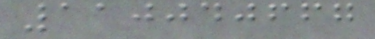110040667
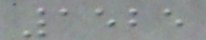1525
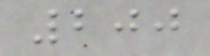200
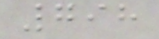798
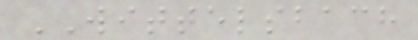WITTELSBACH
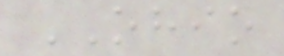OHIO
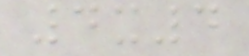4x4
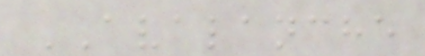AVALANCHE
